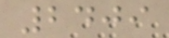2409
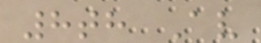8th Av
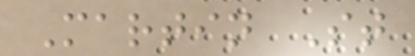Martin St
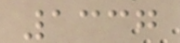1337
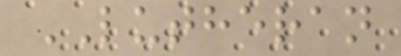LUTHERAN
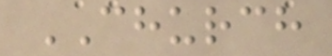CHURCH
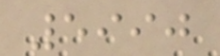5990
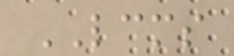LCMS
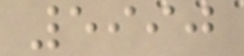5990
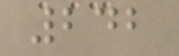242
